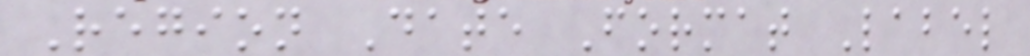Region Date Format Label
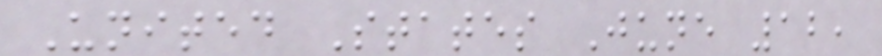United States June 12,
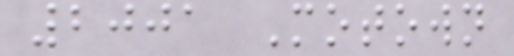2001 Motown
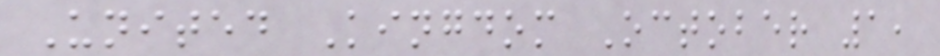United Kingdom October 1,
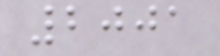2001
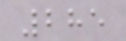285
